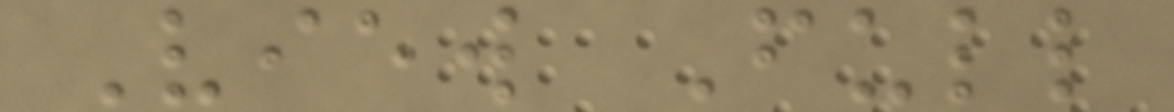View Full
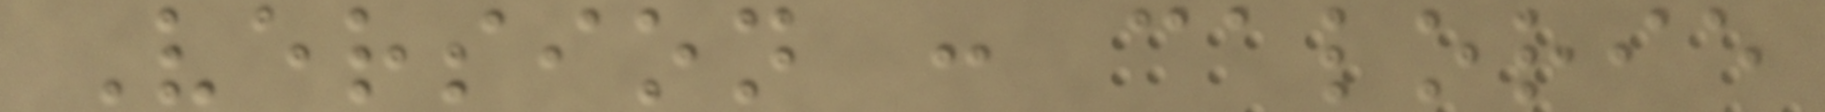Version : calorie
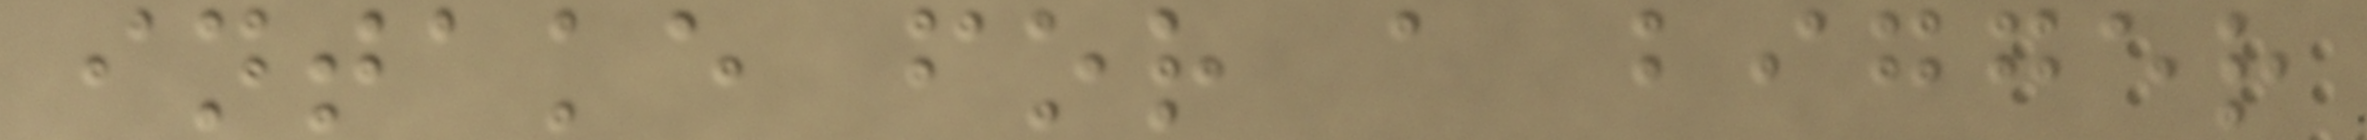intake for a bigger
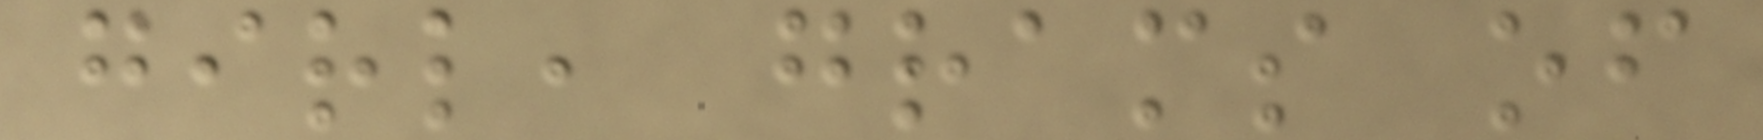girl, grams of
